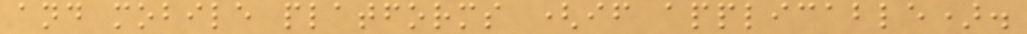and mobile platforms (if applicable).
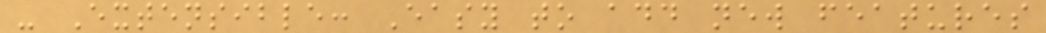- Extensible: Easy to add new features
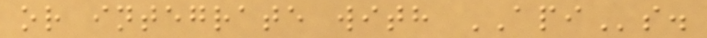or integrate with APIs.
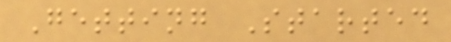Getting Started
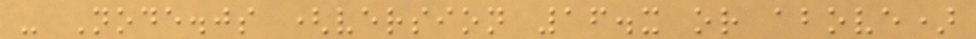- Node.js (version 16.x or above)
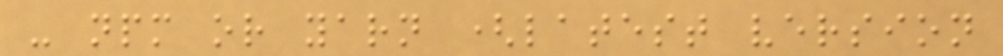- npm or yarn (latest version
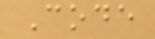Code
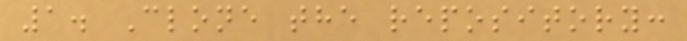1. Clone the repository:
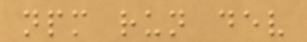npm run dev
